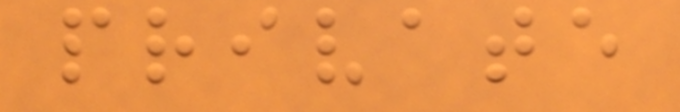private
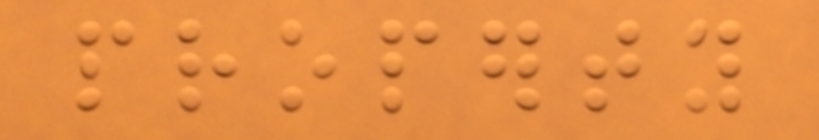property
